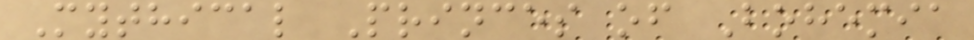Mythical Princes of Bohemia
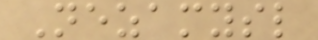Nezamysl
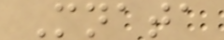Mnata
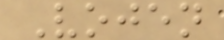Vojen
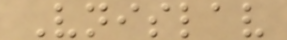Vnislav
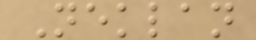Neklan
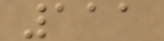111
